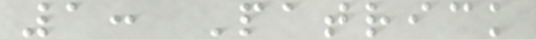1: Patrick
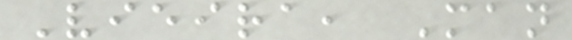Vieira, Man
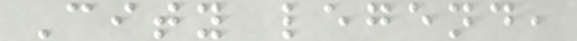City legend,
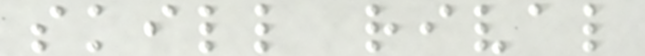skill rival
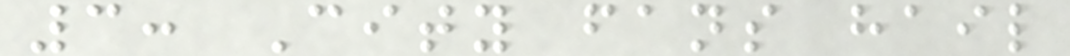3: City fans hail
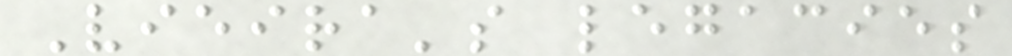Vieira's legacies
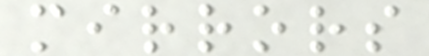mirrors
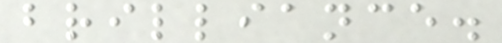brilliance.
